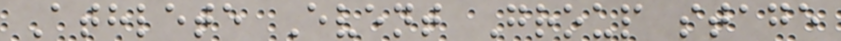Athlete Event Group stage
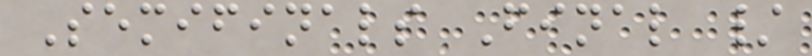Semifinals Final /
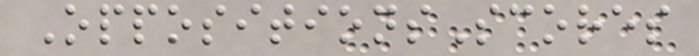OppositionsScores
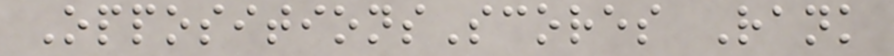OppositionsScores Rank
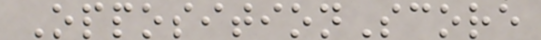OppositionScore
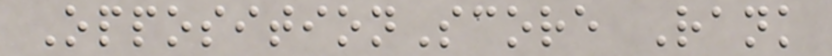OppositionScore Rank
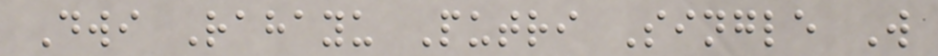Dwi Rahayu Putri Single W
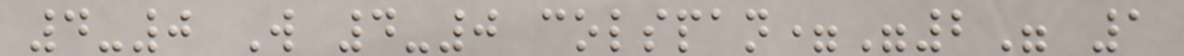4-0 W 4-0 colspan="2" 1
